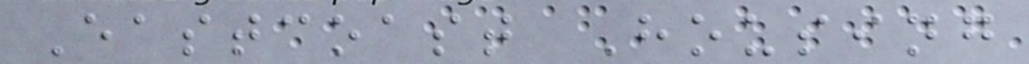Eastcoast Housing
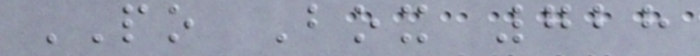PO Box 728
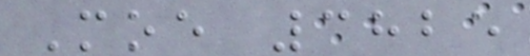Moe 3825
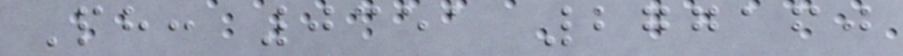Ph: 0351 277160
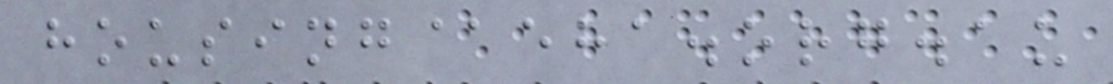housing@eha.org.au
